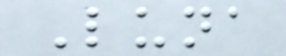Luna
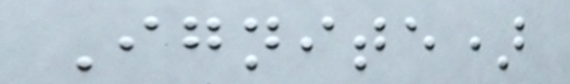Ignite)
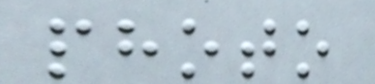photo
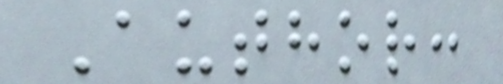Author:
